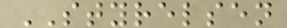STYRELSEN
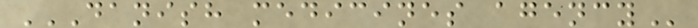DANISH MEDICINES AGENCY
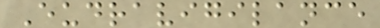Eudravigilance
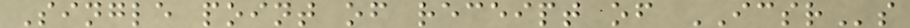Single point of receipt of ICSRs
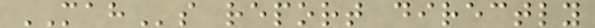MAHs report directly
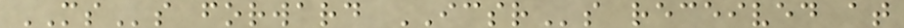MSs forward ICSRs received at
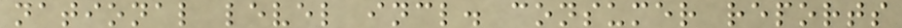national level incl. consumer reports
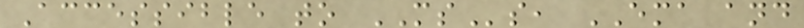Accessible to MSs, EMA and
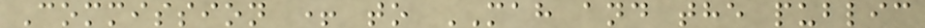Commission + to MAH and the public
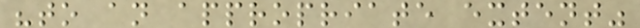"to an appropriate extent"
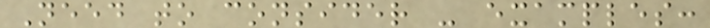Need to consider - examples:
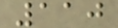110
